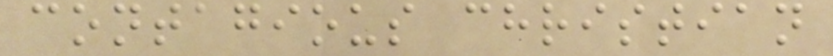contagious christian
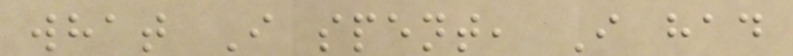what I spent, I had
